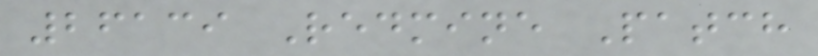26139 Redmine Patch
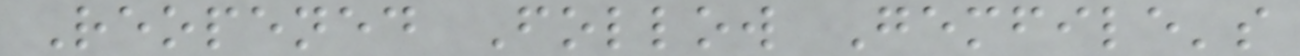Reopened Follow Gemfile's
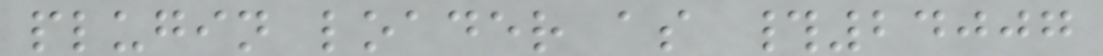plugin loader as #24007
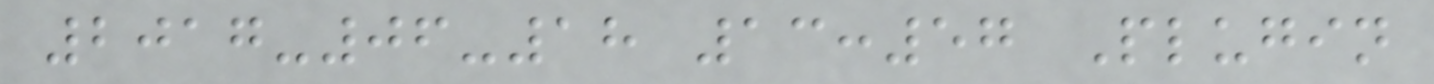2017-06-18 13:57 Plugin
